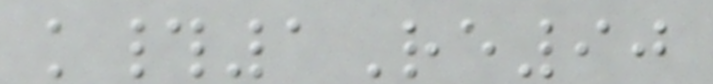k#1Re90
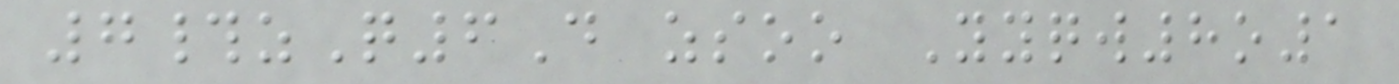7#zQ6D zsoo Yyqw8o1
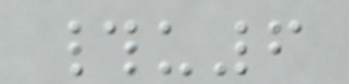#u6
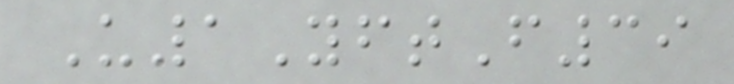U1YftF39
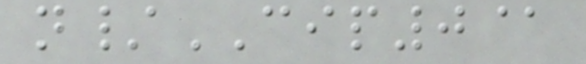n/CIP0@
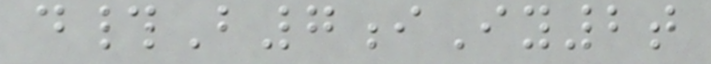d#B7iIy2t
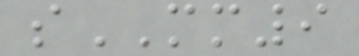sMM9
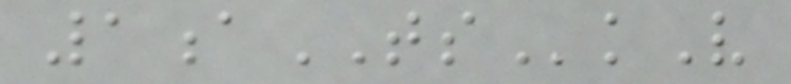1aTSkV
